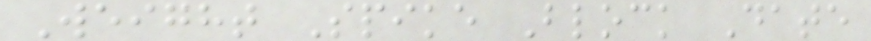Weight Spike Block Date
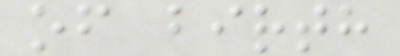of birth
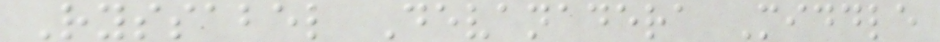Ryssabel Devanadera Middle
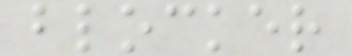blocker
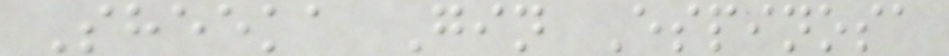Sheeka Gin Espinosa
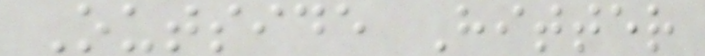Outside Hitter
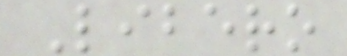Libero
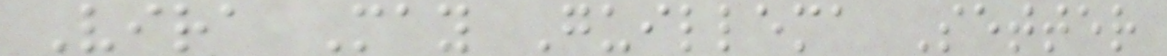Vira May Guillema Setter
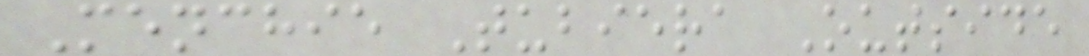Menchie Tubiera Outside
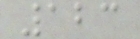123
